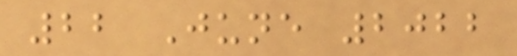22 June 2022
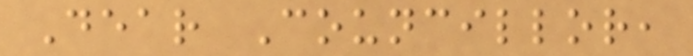Dear Councillor,
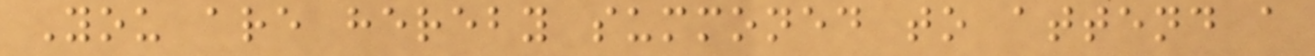You are hereby summoned to attend a
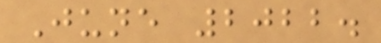June 2022.
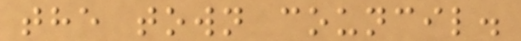the town council.
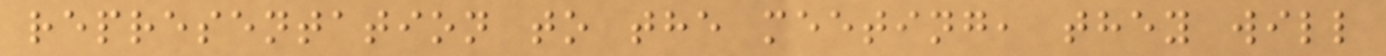representation to the meeting, they will
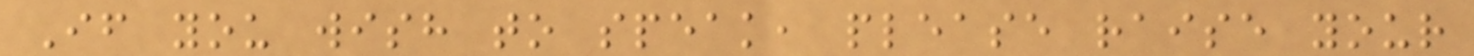If you wish to speak, please raise your
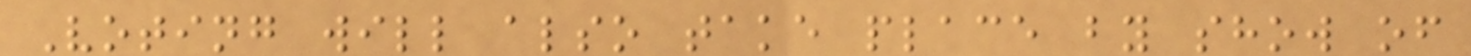Voting will also take place by show of
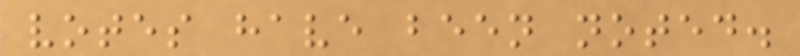votes have been noted.
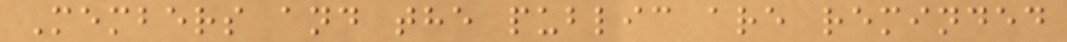Members and the public are reminded
